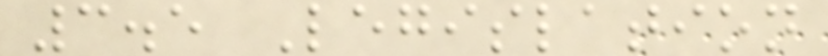3.5 Legislation
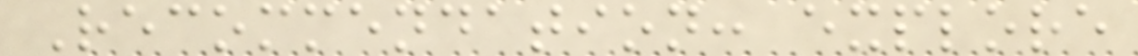Recommendation: explore
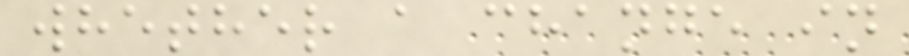whether a change in
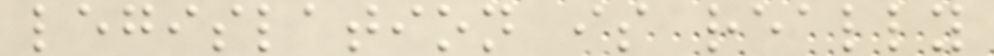legislation is really
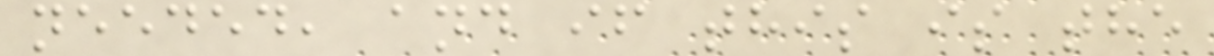needed, and if this is the
